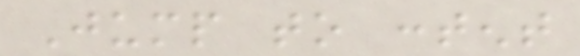Jump to content
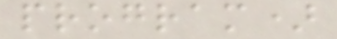program)
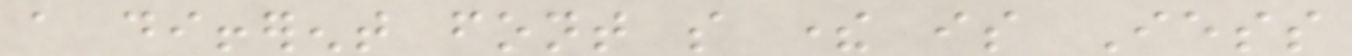a different font so there is Iess
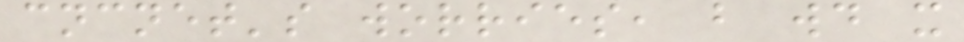cncnet's worries, but would it
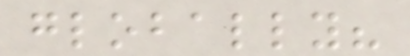globally?
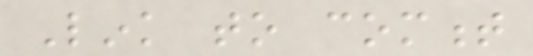Link to comment
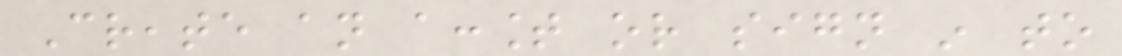Create an account or sign in to
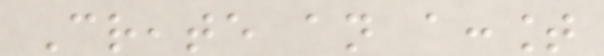Create an account
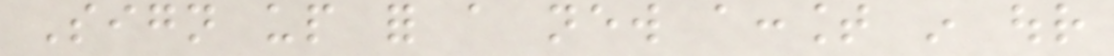Sign up for a new account in our
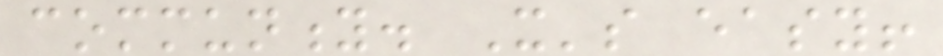community. It's easy!
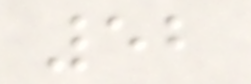52
